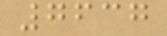7637
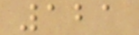121
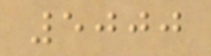5000
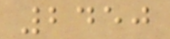2450
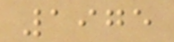1975
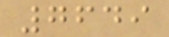7649
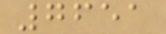7651
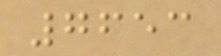7653
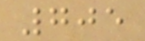705
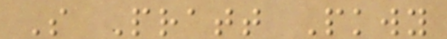S Pratt Pkwy
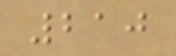210
